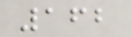162
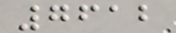7612
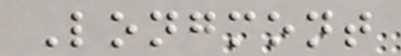Longmont
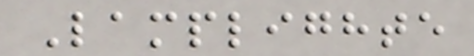Lamplighte
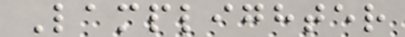Lamplighter
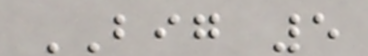BIG 5
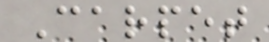Carpet
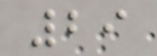29
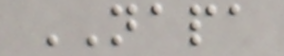NAPA
